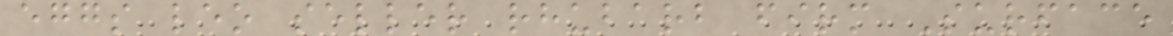eggs leo seller rhubarb firm Surface
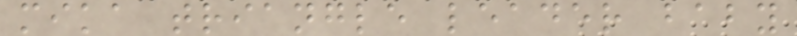mika triangle leader baby
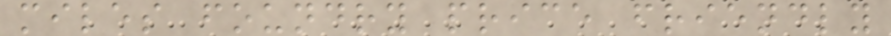miles foundry price friendly
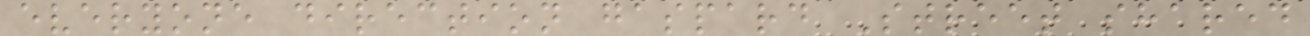everyone direction gaspard Street shared
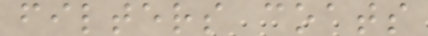filters coats
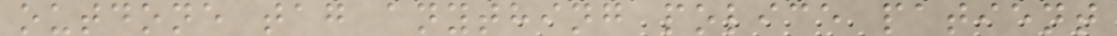outdone tag anything police patient
